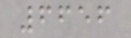6656
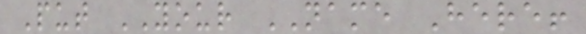Put YOUR NAME Here!
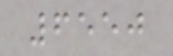6550
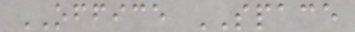OFFICE SPACE
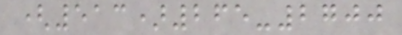(513)265-2700
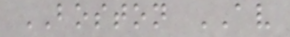BOSTON AV
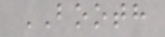BOOTH
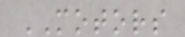MOTORS
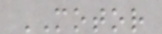MOTOR
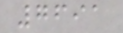7691
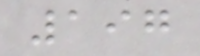197
